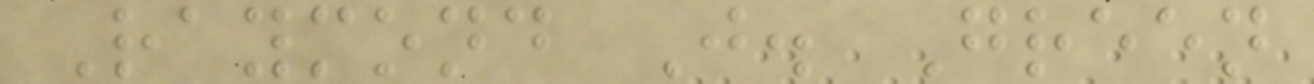Raymond J. Green
